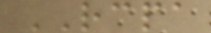RCPA
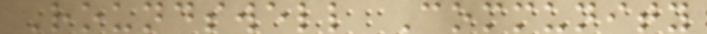Roundswell Community
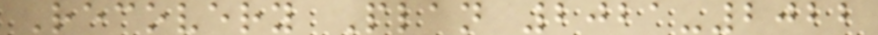Recovery Plan 2021-2022
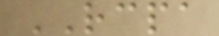RCPA
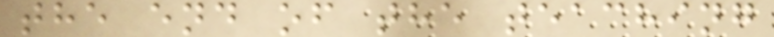the end of the teaching
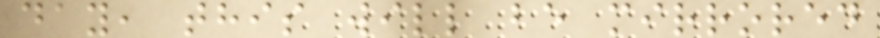day, this will be mirrored
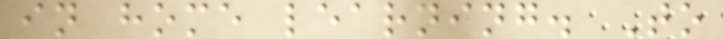in home learning. To
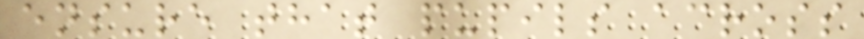ensure that pupils across
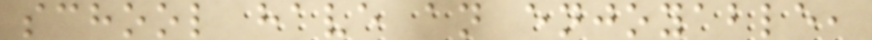school have an enjoyable,
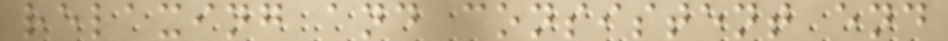relaxing and consistent end
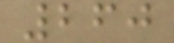260
